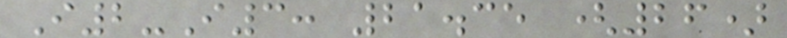I2-I3: 21.35 (26)
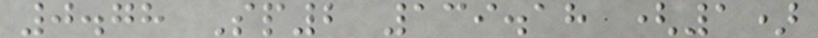0.78 Sp2 139.18 (1)
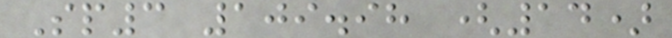Sp3 109.98 (14)
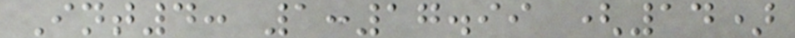Int4: 1:17.99 (14)
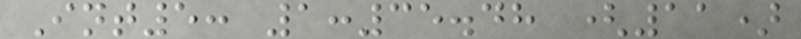Int5: 1:35.48 (11)
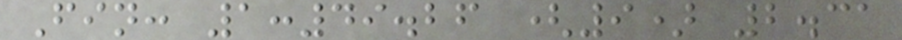Fin: 1:49.26 (9) 2.31
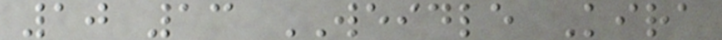10 13 WEIDLE Kira
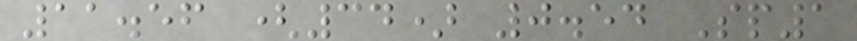11.56 (34) 0.54 Sp1
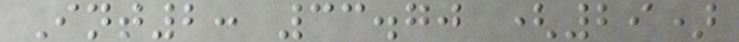Int2: 33.70 (29)
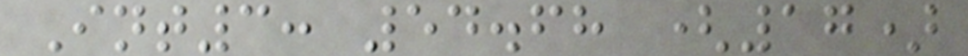Int3: 54.68 (17)
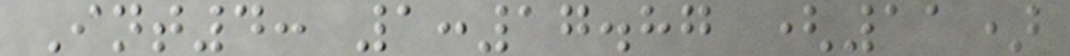Int4: 1:17.87 (11)
